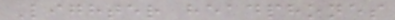Lighter headphones
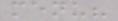menu?
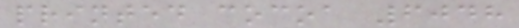printed cocoa 6048
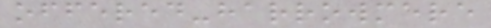offered-harrowmere
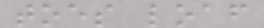toes loaf
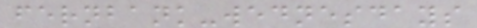fernbank-wednesdays
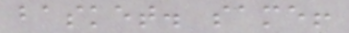basket. same!
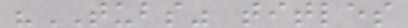"TUBS" titles
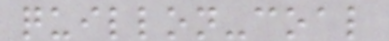quillon-coal
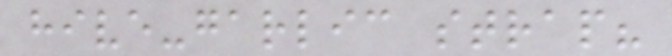hive-garlic strap?
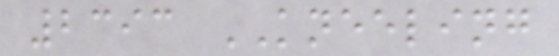2393 KNEELING
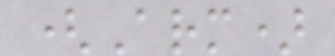(Arm)
